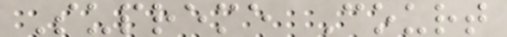Supreme Court
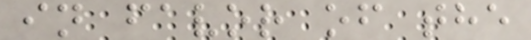in favor of the
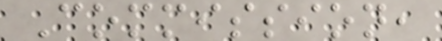Commission,
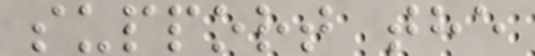support the
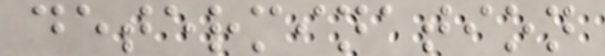determination
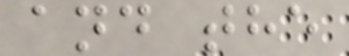and the
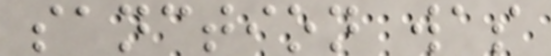sanction was
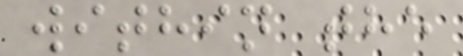within the
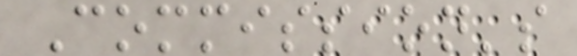Commission's
